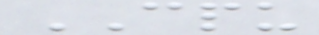CPU
